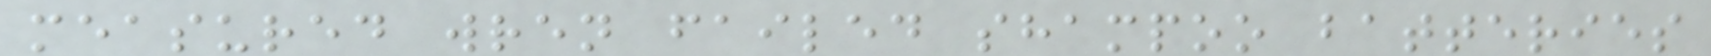measured wren failed shampoo batteries
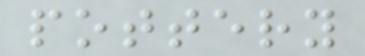pottery
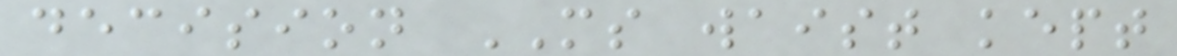decision MS waist kept
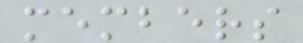members
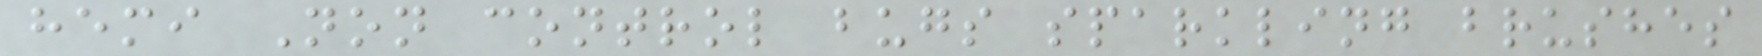hemi Non control bugs sparkling brushes
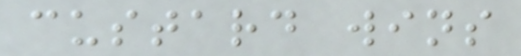custard wins
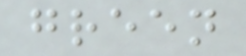green
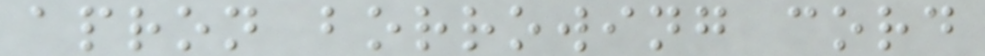apron borrowing cord
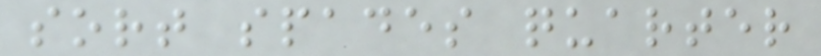sort spades quarter
